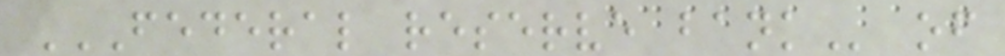FEDERAL RESERVE BANK of
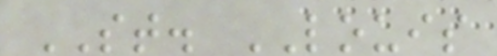ST. LOUIS
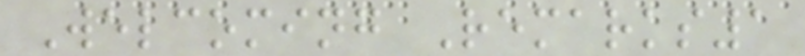Welcoming Remarks1
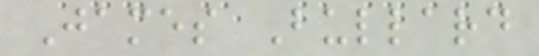James Bullard
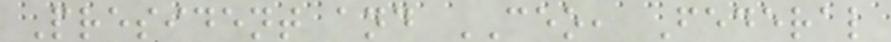President and CEO, Federal
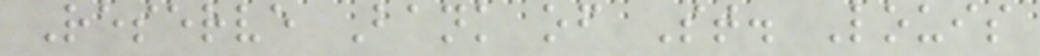Reserve Bank of St. Louis
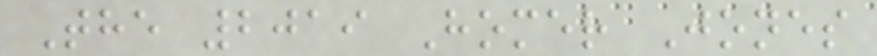The 2019 Homer Jones
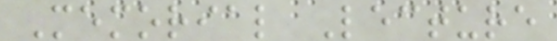Memorial Lecture
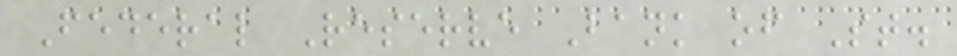Federal Reserve Bank of St.
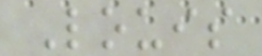Louis
